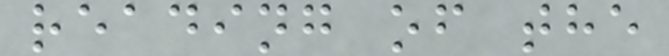reading of the
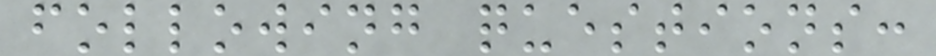following questions:
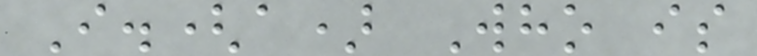I.(a) Who is
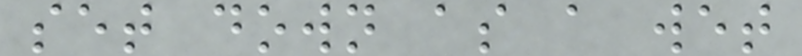set down as a wet
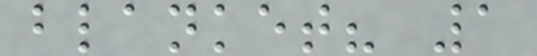blanket? 1
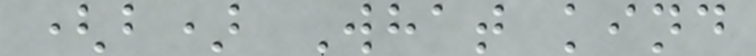(b) What kind
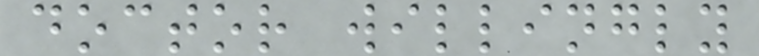doctor willingly
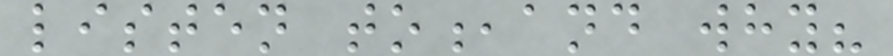listen to,and why?
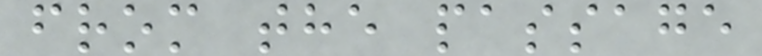from the passage
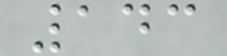143
